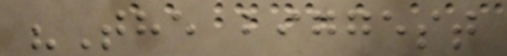"The biggest
